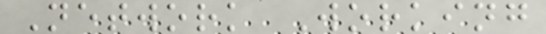Network Working
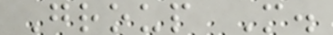Group M.
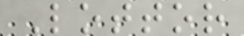Lottor
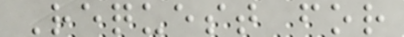Request for
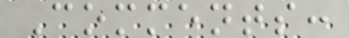Comments:
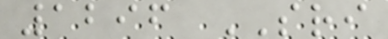1296 SRI
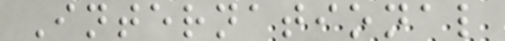International
